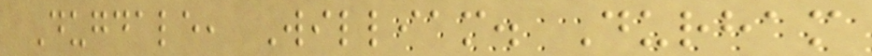Dugdale, William. Durham
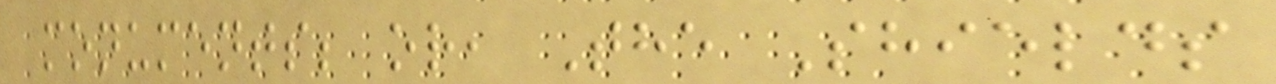monuments; or, The Shields
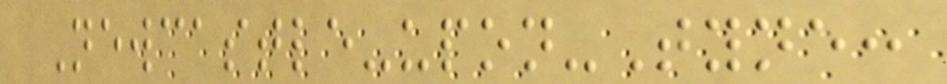Newcastle-upon-Tyne:
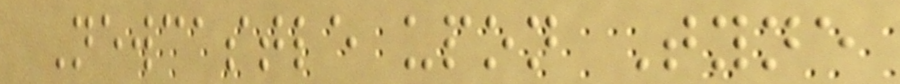Newcastle upon Tyne
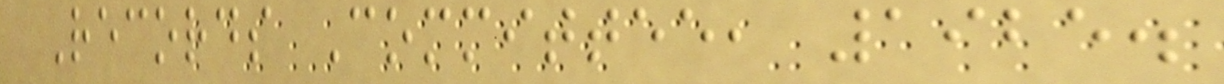Records Committee, 1925.
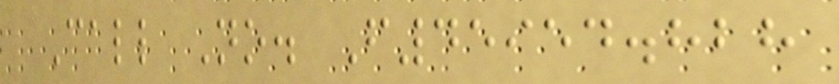Call No. F45954.828
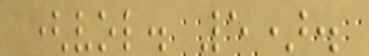(vol. 5).
